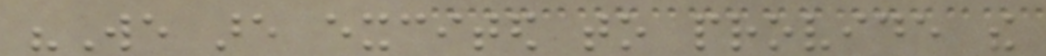"We are excited to provide the
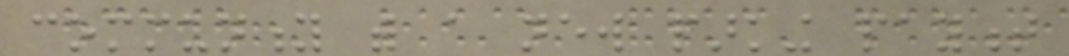community with a new parking payment
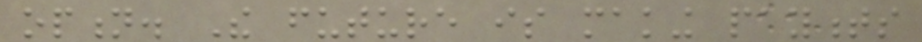option. The future is making payments
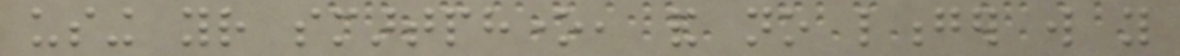using your smartphone, and no longer will you
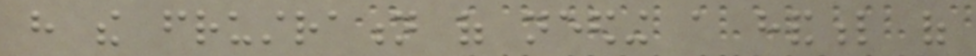have the frustration of needing a handful of
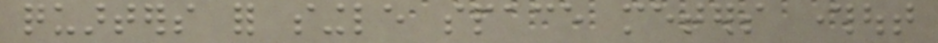quarters for single space meters throughout
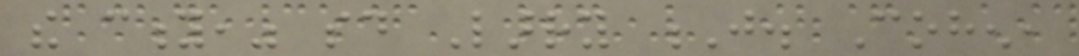the city," said Larry J. Cohen,
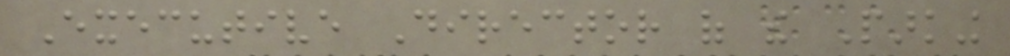Executive Director of the Parking
